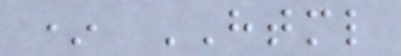* HTML
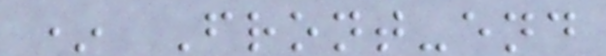* Front-end
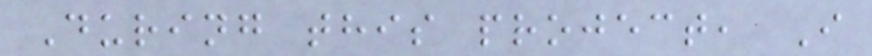During this project, I
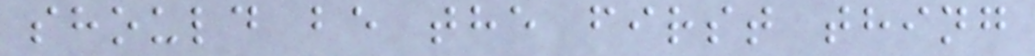should be the first thing
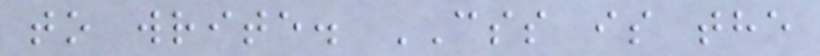to write. CSS is the
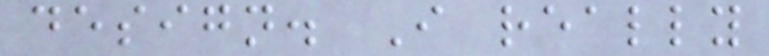design. I really
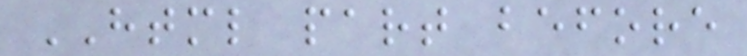HTML part before
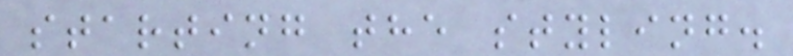starting the styling.
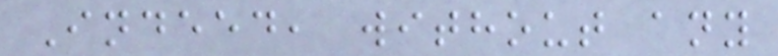Indeed, without any
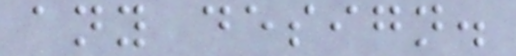any design.
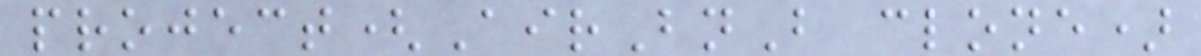project(AirBnB clone)
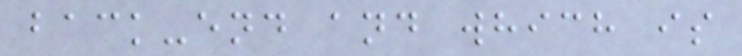back-end and which is
